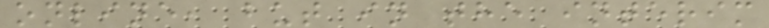online, but in the interim
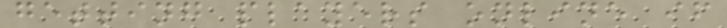getting players online if
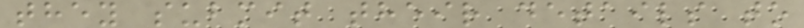they submit their details to
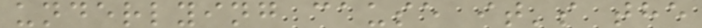underlying cause it's the
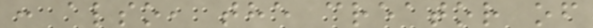: also, the creator of
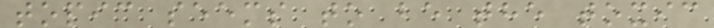topic seems to be the toxic
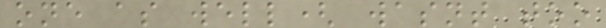one as well( wasnt too
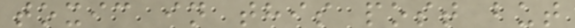toxic in this post but
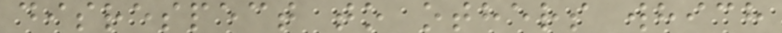disrespect to others which
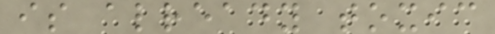is already toxic
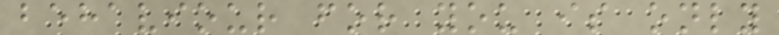behaviour for you is only
